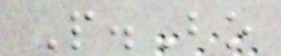P.Bo
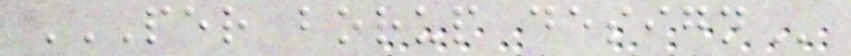PER BORUP DESIGN
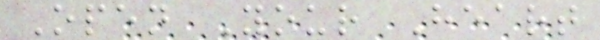Open Your Heart
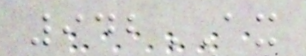942AX
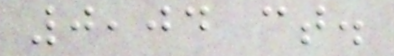0,04 ct.
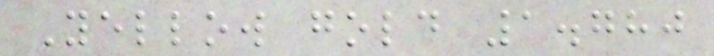Yellow gold 1.780
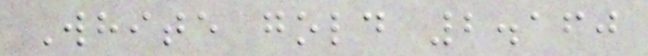White gold 2.160
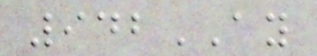942AY
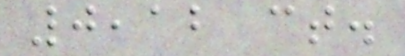0,12 ct.
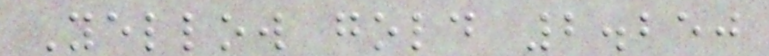Yellow gold 2.250
